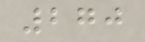270
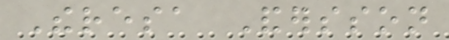Theresa Andersson
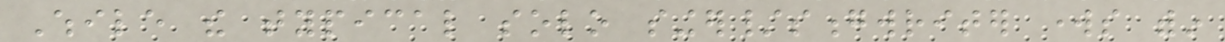While the typical solo singer/songwriter works within
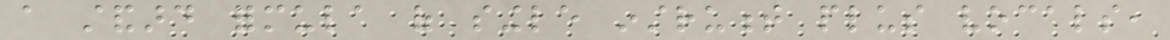a standard formula of single instrument plus vocals,
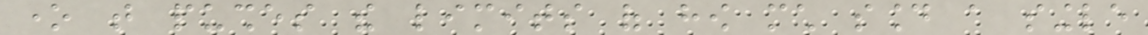one that pushes the limits of how much sound a single
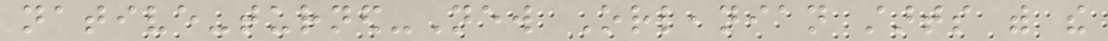native-turned-New Orleanian starts with the
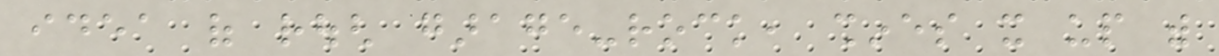idea of rough garage-rock, shines it up with
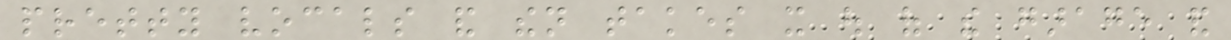pretty vocals and then takes it out of the garage and
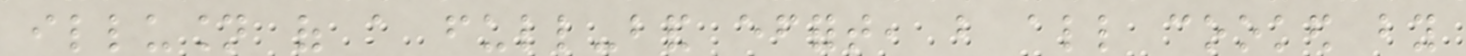illusion of a full-band effort, but all cooked by
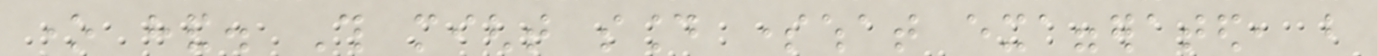one hand. This might sound somewhat exaggerated, but
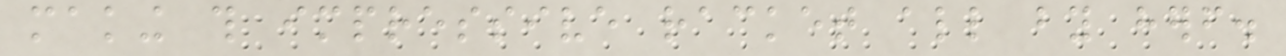making this impressive racket all by herself.
